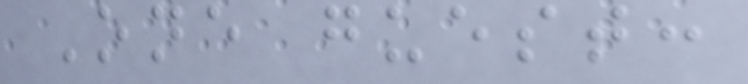One guest:
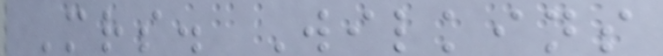Mrs. Wilkins
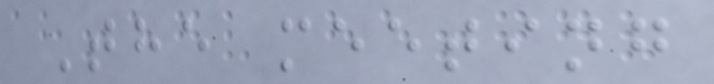The meeting
